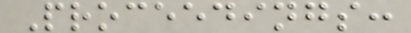Proceedings:
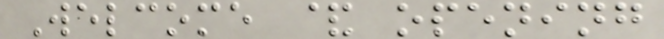Welcome & opening
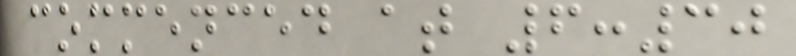commenced at 6:30
